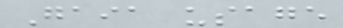Gaia usage
